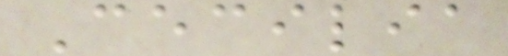Cecilia
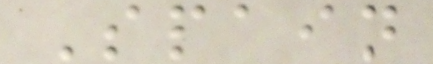Spain
